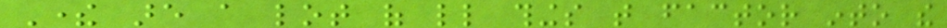There are a lot of little things that factor into the
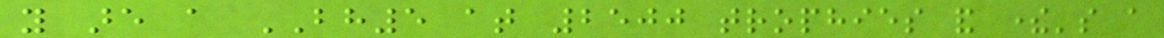you are a BH5 at 2500 trophies and there's a
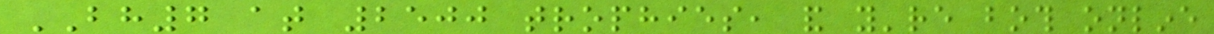BH7 at 2500 trophies, and you're both online
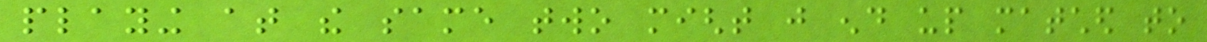playing at the same two might just end up matched to
